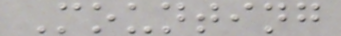Mounting
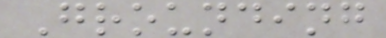Grounding
